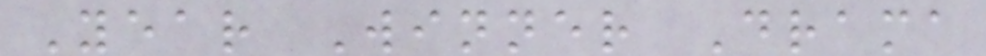Year Winner Drama
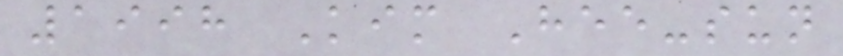1998 Kim Hee-sun
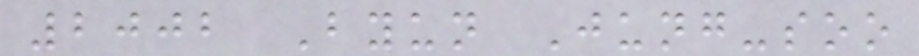2002 Byun Jung-soo
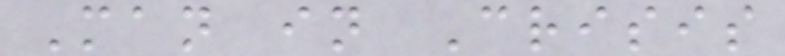Man in Crisis
